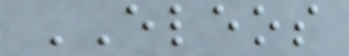ELEOS
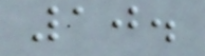10.
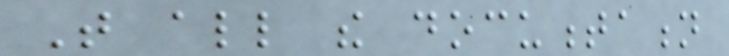That all the documentation
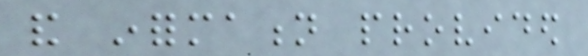and information provided
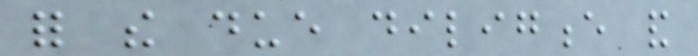for the due diligence and
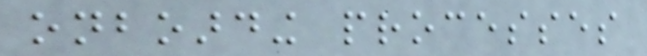onboarding processes
